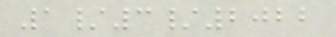1/3/2022
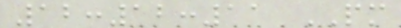12:12:11 PM
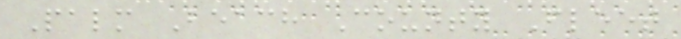Palm Beach County Fleet
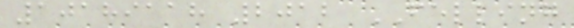10189118 2012 FELLING
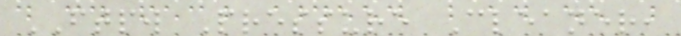FTPW Pressure Cleaner,
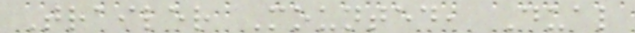Trailer Mounted, Dual
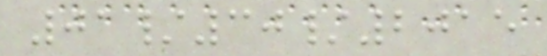01/30/2015
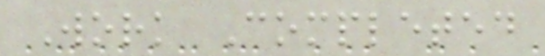Work Completed
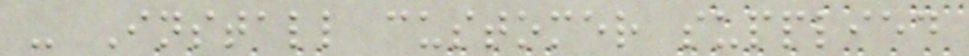- Install customer supplied
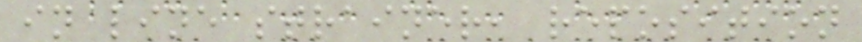in line strainer, reposition
